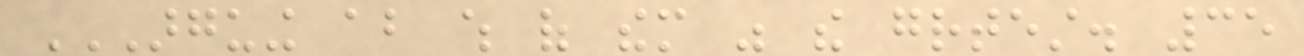ARGUING ABOUT WHICH OF THEM WAS THE GREATEST. 35
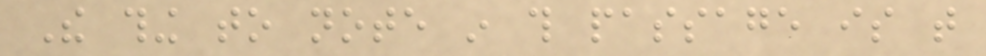The thing to note in this passage is that
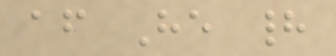after He had
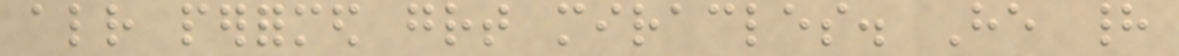already performed great miracles. He had
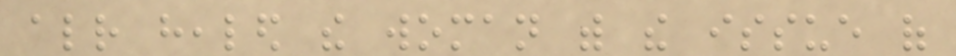already healed the woman with the issue of
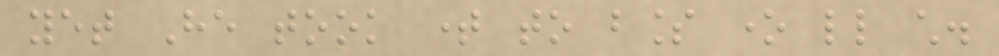yet He took time to bless one little child.
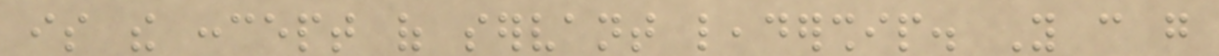is the concept of servant leadership. You can go
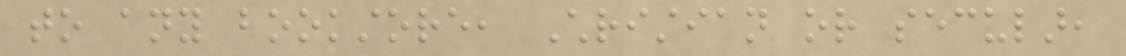to any bookstore, Christian or secular,
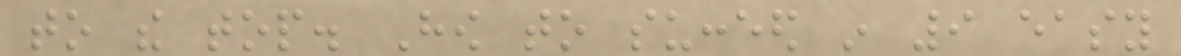to the top. How to succeed in 9 easy
